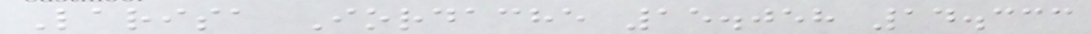Larisa Iordache 15.058 14.333
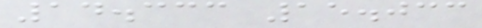14.333 15.033
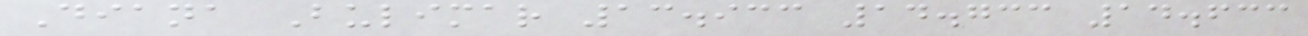Diana Bulimar 13.933 14.733 14.633
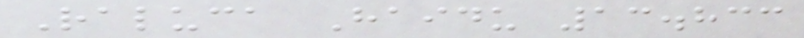Raluca Haidu 13.833
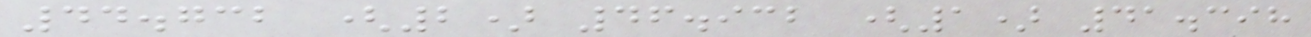44.732 (2) 46.932 (1) 41.398
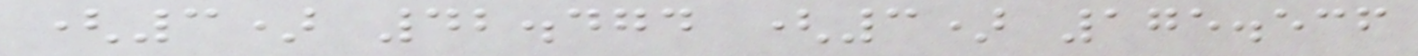(3) 42.474 (3) 175.536
